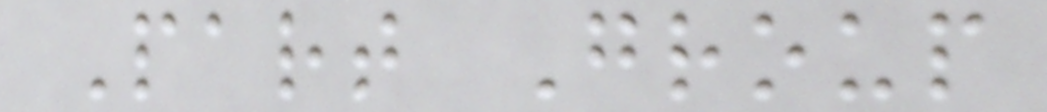Part Group
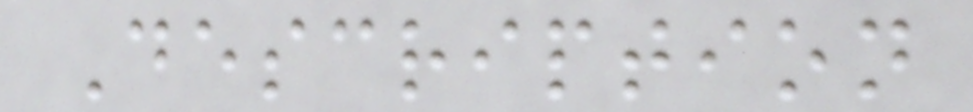Description
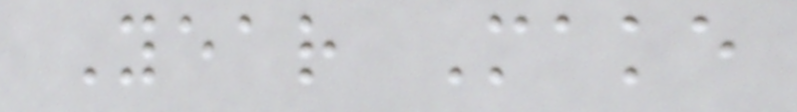Year Make
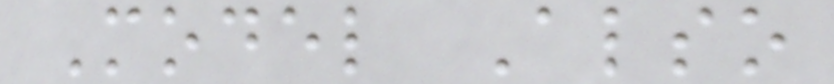Model Also
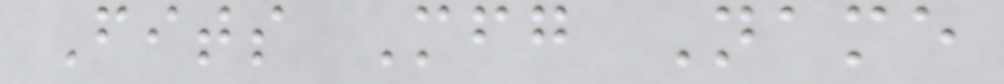Fits Mfg Name
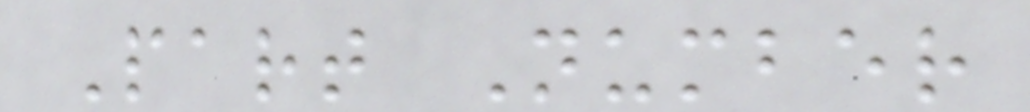Part Number
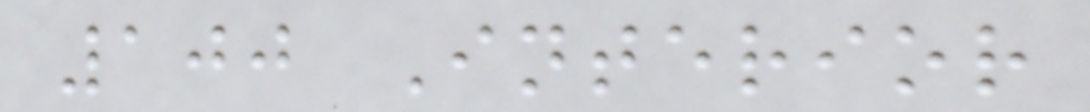100 Interior
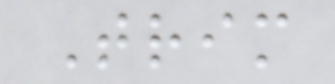Trim
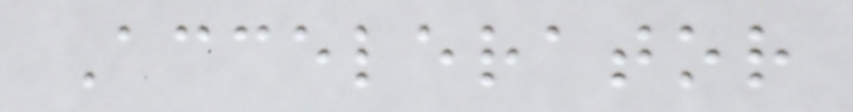Accelerator
